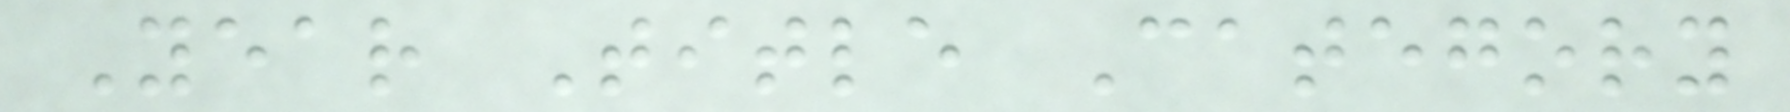Year Title Category
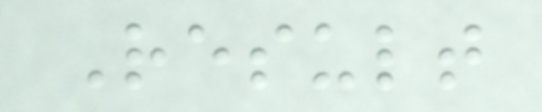Result
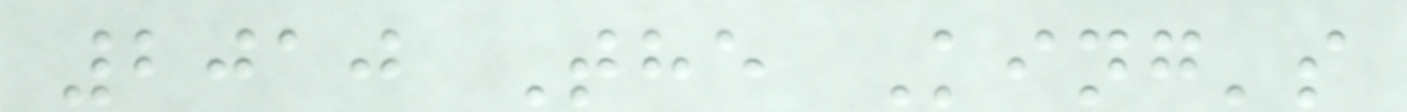2010 The King's
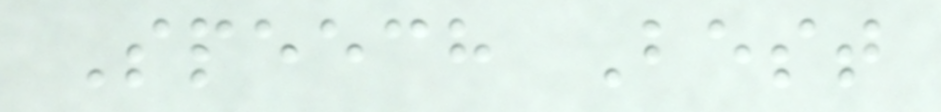Speech Best
